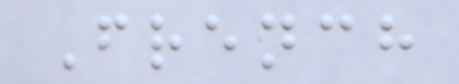French
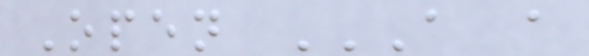Open A A
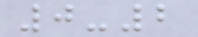0-2
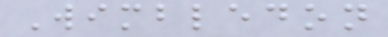Wimbledon
